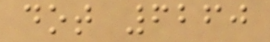dot 6260
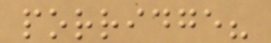porridge?
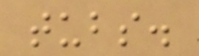tubs.
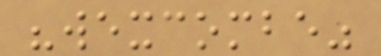"wexcombe"
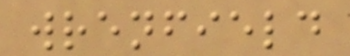wrenfield
